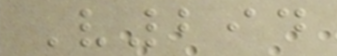V294
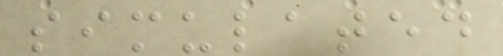simulated
